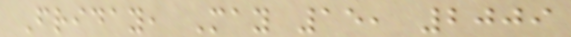Friday, May 15, 2009
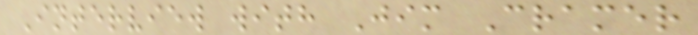Interview with Jim Cramer
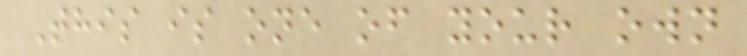This is one of your own
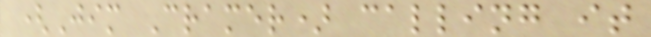(Jim Cramer) calling it
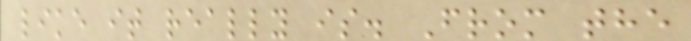like it really is. From the
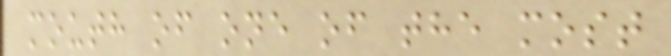mouth of one of the most
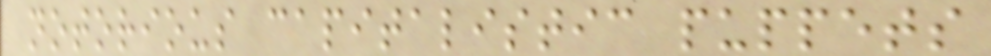notorious capitalistic puppets
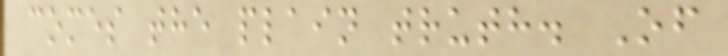comes the plain truth. Of
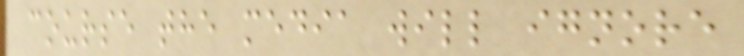course the media will ignore
